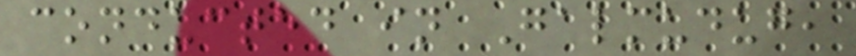conducted in Galmudug,
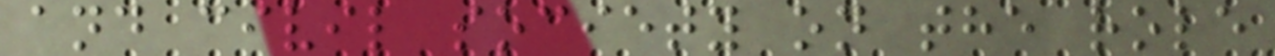and civil society on the role
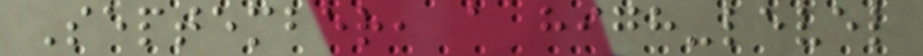September, a high-level
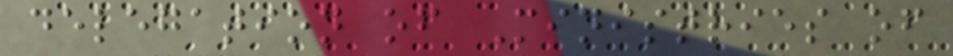delegation of Ministries of
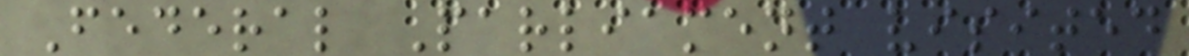Federal Parliament visited
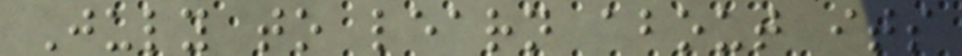July to learn about its
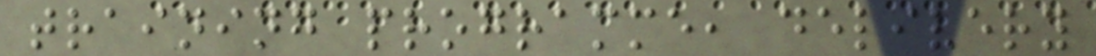training programme, delivery
